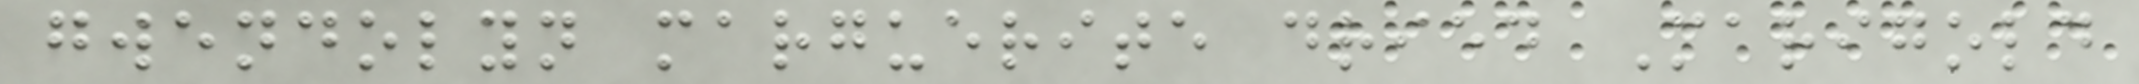gwendolyn marguerite dried Marigold
